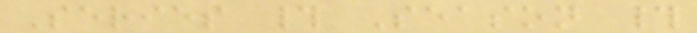Series # Season #
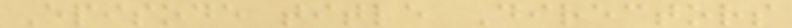Episode title Directors
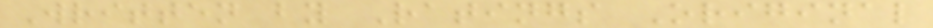Written by Ratings Original
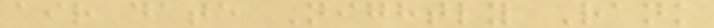air date Nightly Rank
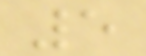5
